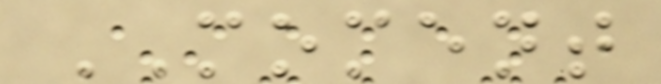MOMENT
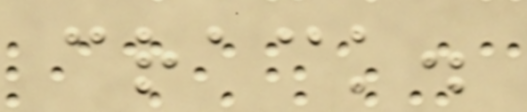crack.
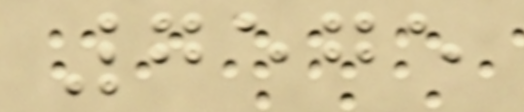7575
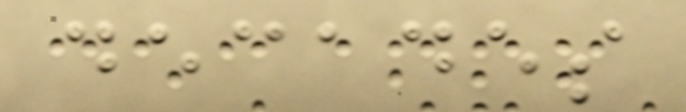decades
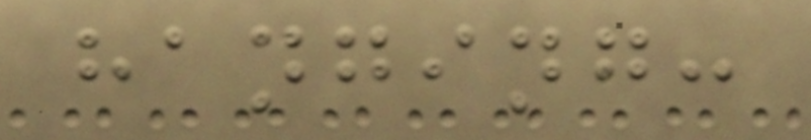hanging:
